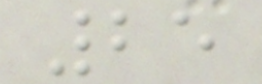25
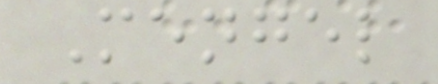Mengel
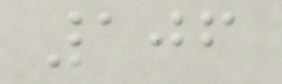106
